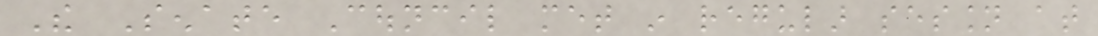The Senate Council met in regular session at
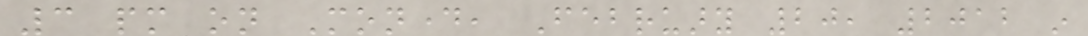3 pm on Monday, February 20, 2012 in
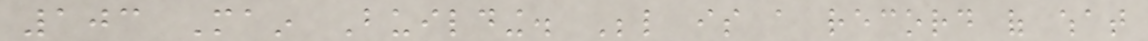103 Main Building. Below is a record of what
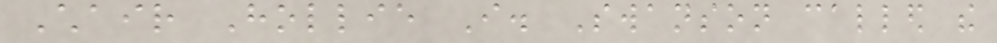Chair Hollie I. Swanson called the
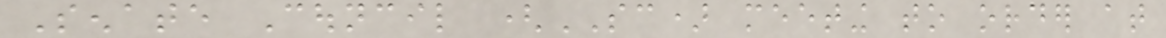Senate Council (SC) meeting to order at
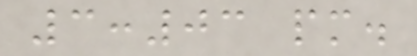3:03 pm.
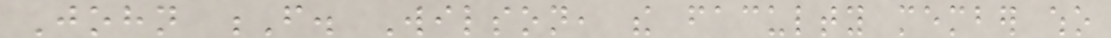John F. Wilson, the faculty member who
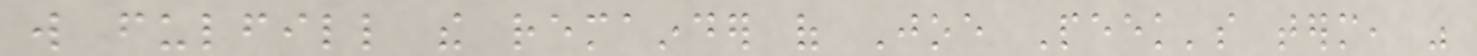will fulfill the remainder of Joe Peek's term, was
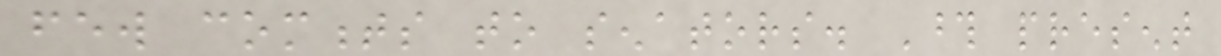few comments to senators. Those present
